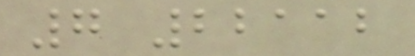7 22112
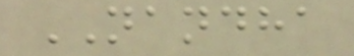NANDHA
